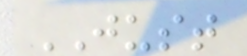JUST
